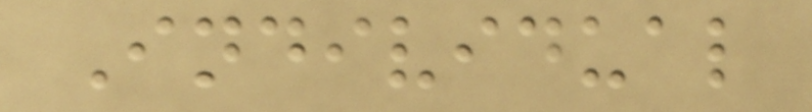Individual
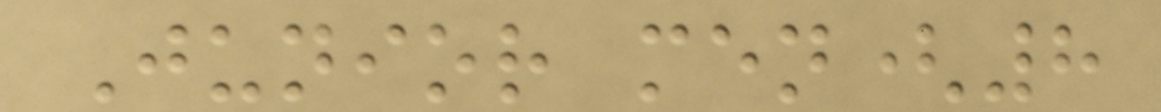Junior men(8
